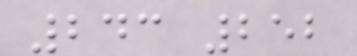243 252
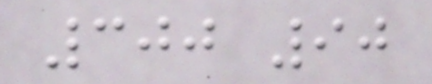300 90
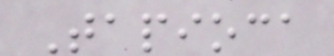Tapioca
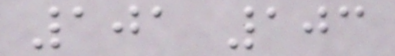101 103
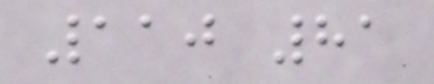110 81
